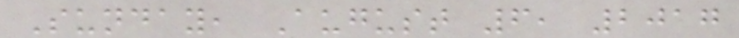Sunday, August 6, 2017
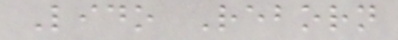Lido Reborn
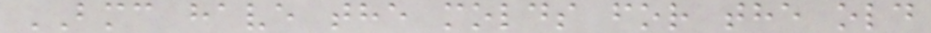BMC have the molds for the old
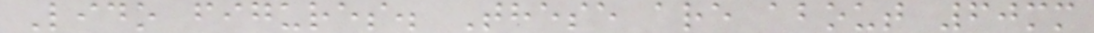Lido figures. These are about 60mm
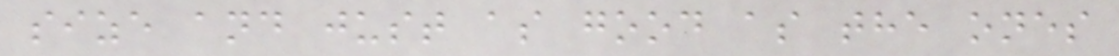size and just as good as the ones
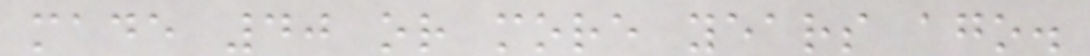made 40 or more years ago.
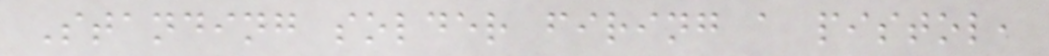Standing solder firing a pistol,
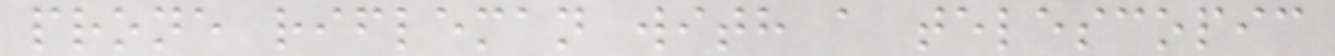prone rifleman with a telescopic
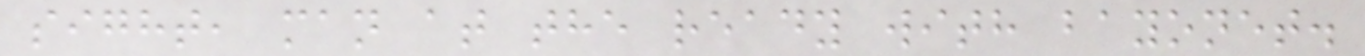sight, man at the ready with bayonet.
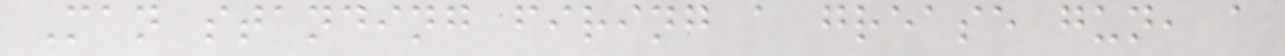Man standing firing a grease gun, a
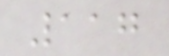117
